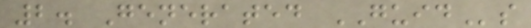2. Generated GUIDs
